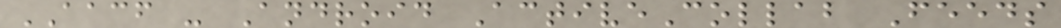AACF - Android ActiveCollab Feeds
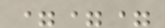===
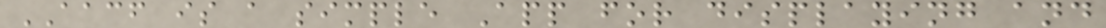AACF is a simple App for displaying and
